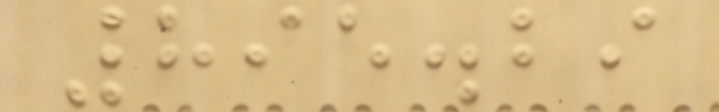895.29
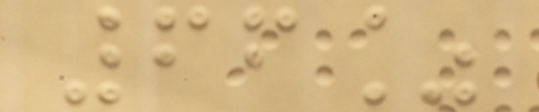66%
